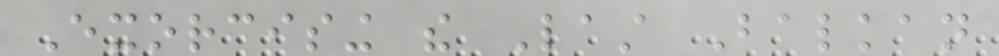Exorcising the Last Balkan
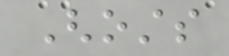Ghosts
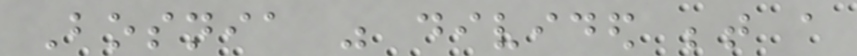Bosnia was divided between a
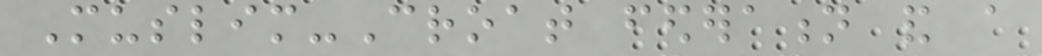Muslim-Croat federation and a
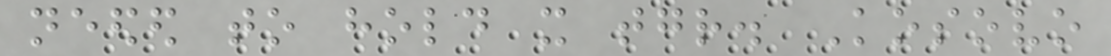needed to hold it together. Kosovo
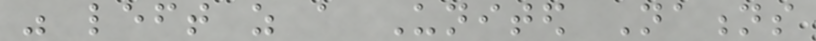was left as a United Nations
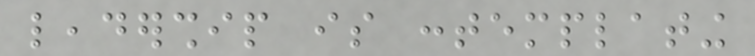leadership is contemplating
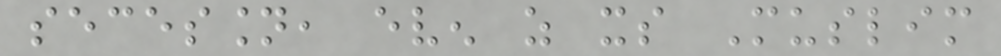secession, even as its Muslim
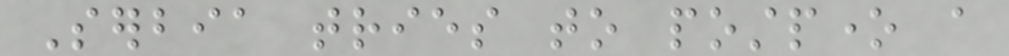Serbia tries to postpone a
